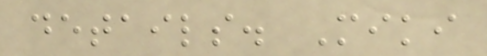details. Miki
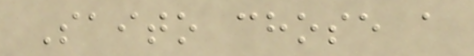Saito chose a
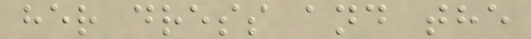her dress and the
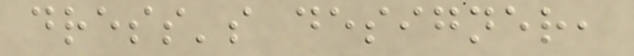dress's designer,
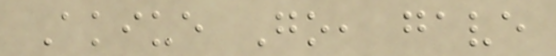Akiue Go, gave
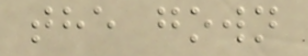the gown
